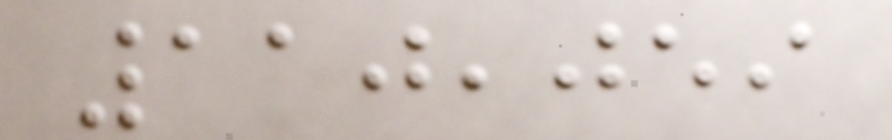110,059
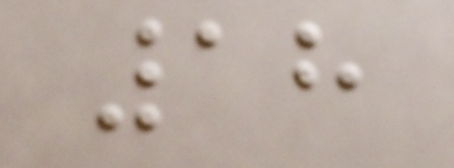18
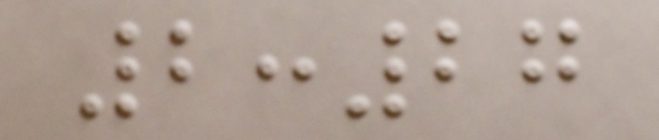2:27
